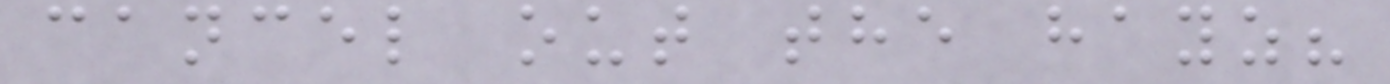cancel out the hayz?
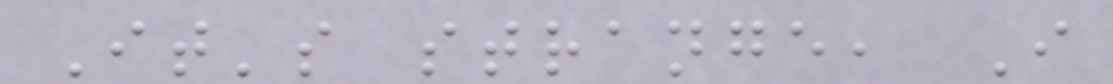It's strange, I
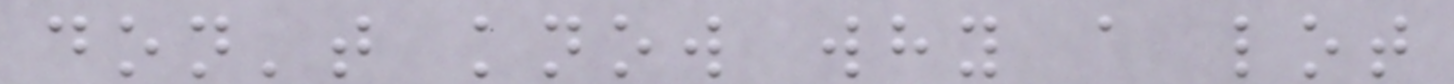don't know why a lot
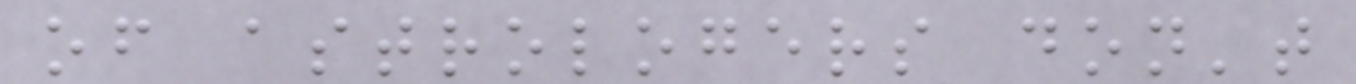of astrologers don't
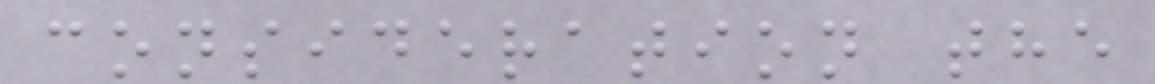consideration the
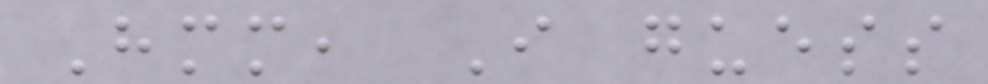Hmm, I guess
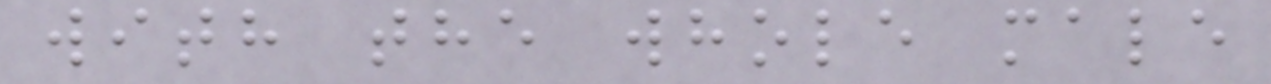with the whole male
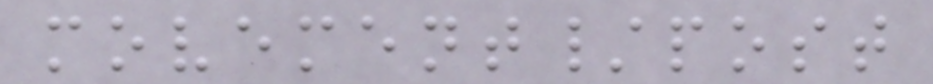movement/post
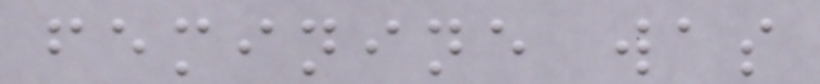feminine was
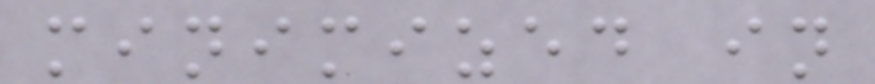minimized in
